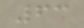63
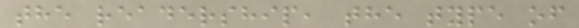the readership, the type of
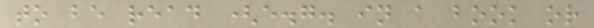to be read (e.g. in a book or
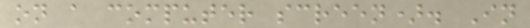on a computer screen). In
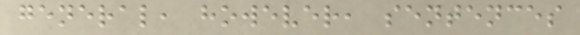general, however, sentences
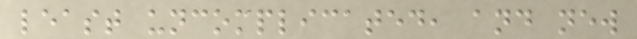least uncomplicated, and new
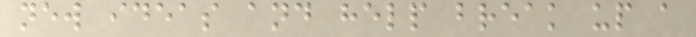new ideas and help break up a
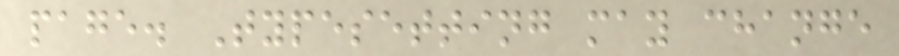page. Typesetting may change
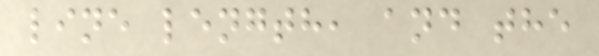line length, and the
